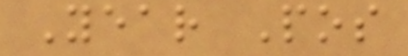Year Pos
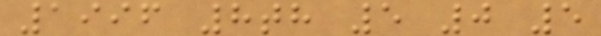1996 8th 5 0 5
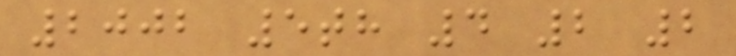2002 5th 4 2 2
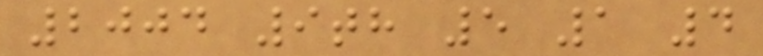2004 9th 5 1 4
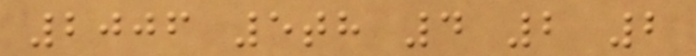2006 5th 4 2 2
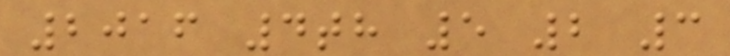2016 4th 5 2 3
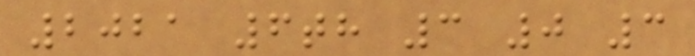2021 6th 3 0 3
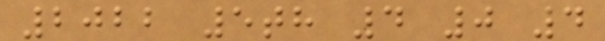2022 5th 4 0 4
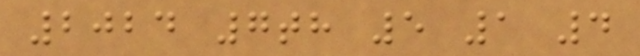2024 7th 5 1 4
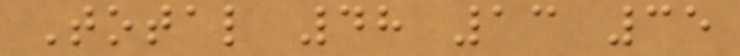Total 48 13 35
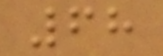68
